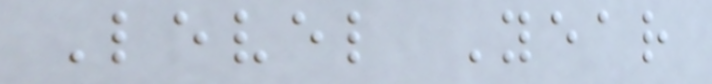Level Year
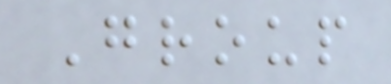Group
